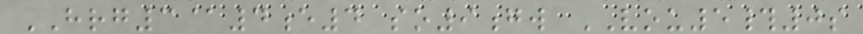HRG3@4e4 so9gw VOU5#0s
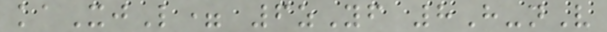kaXjL= 6zYf 8H-nV
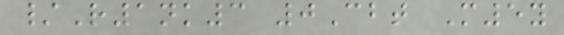/R1nk3 0Cbt M5y
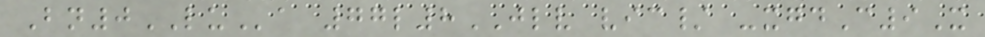Bn0LUa 77l8JLV vic/ -xgdC9X
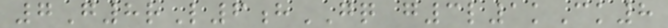7G8rL6hGQ g3l1kCk8
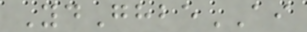YdGhbeAI
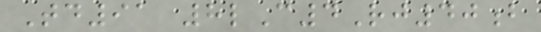Td91 8lC4Rj40b
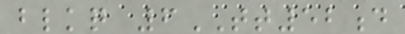blkq 6TT52d
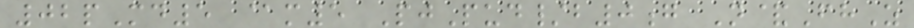02pMd5 @m5 PjPud/b0g N&FhZ
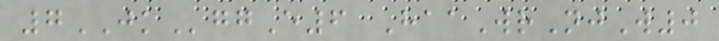7JKggE6 HaaWrNjW0
